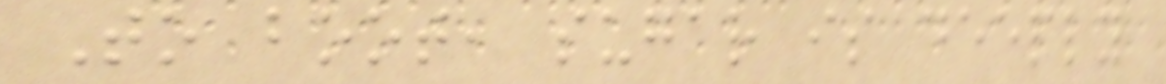To boot, sugar is deeply
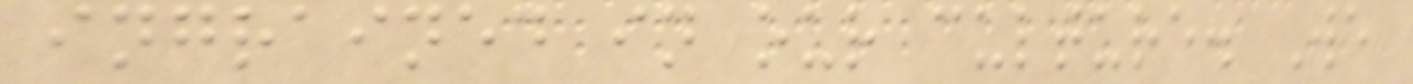ingrained in our culture. We
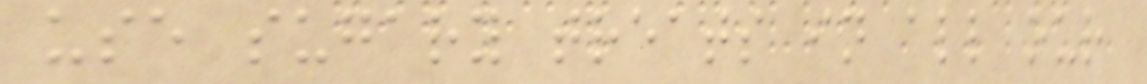use sugary treats in all our
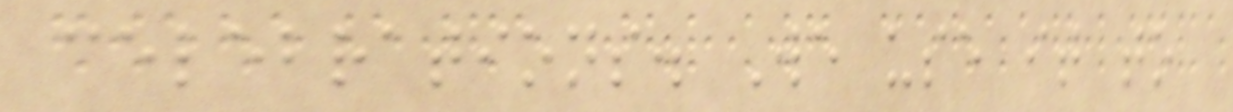celebrations. We use it to
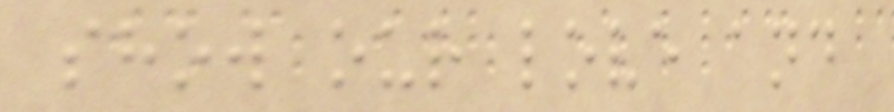show our love and
